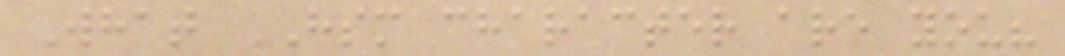What HSM character are you?
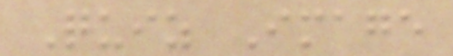Quiz Image
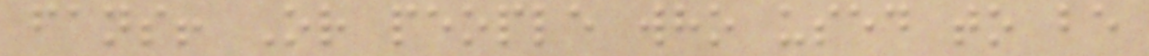fans! Or people who used to be
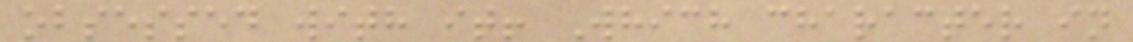obsessed with it! Which character in
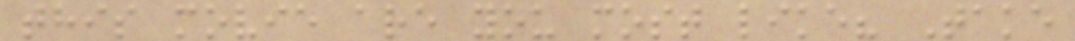this movie are you most like? Take
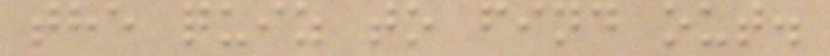the quiz to find out.
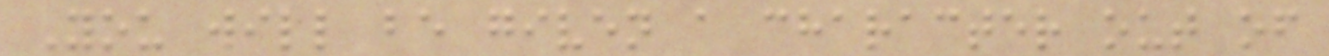You will be given a character out of
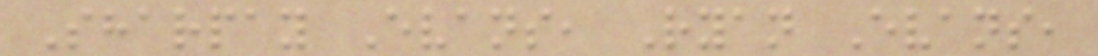Sharpay Evans, Ryan Evans,
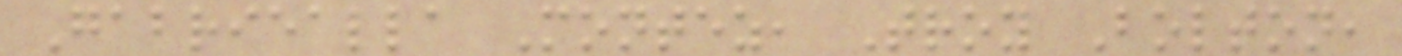Gabriealla Montez, Troy Bolton,
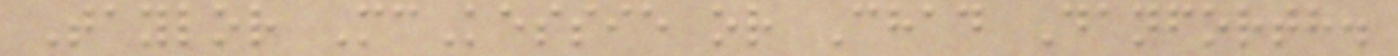Taylor McKessie or Chad Danforth.
